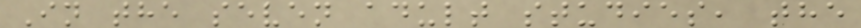In the seven adult studies, the
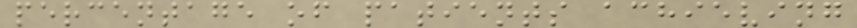percentage of patients achieving
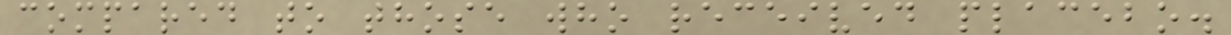compared to those who received placebo.
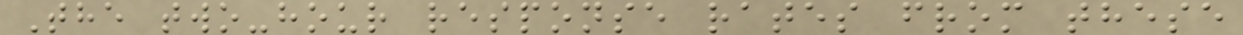The two-hour response rates from these
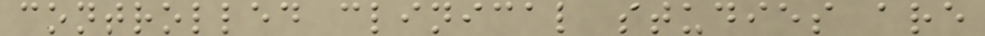controlled clinical studies are
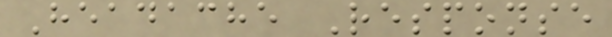Headache Response
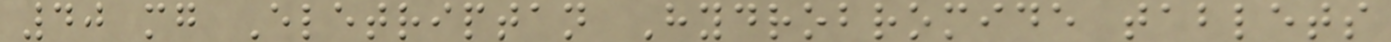40 mg Eletriptan Hydrobromide tablets
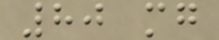80 mg
